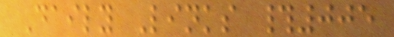Daily Links #005
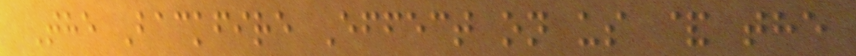The Backfire Effect on us & the
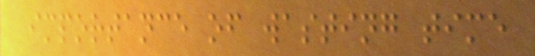importance of wasting time
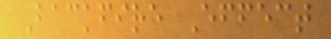Backfire Effect
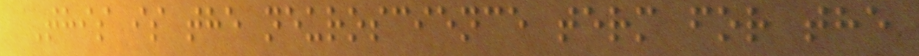This is the neuroscience term for the
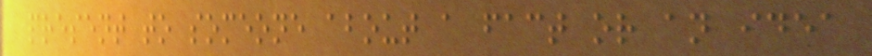present to someone about a fact or an idea
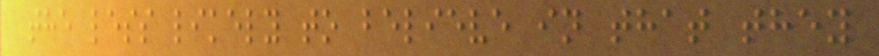the less likely to believe in that they
